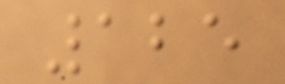125
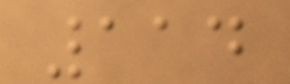114
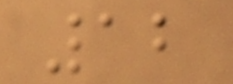12
